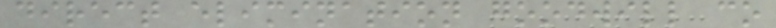direct elimination goodwill co
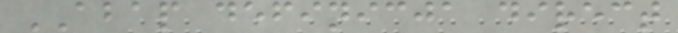ABAP definicja direct
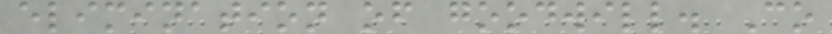elimination of goodwill. Co
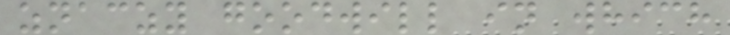znaczy goodwill in which
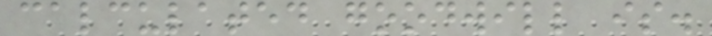calculated goodwill is.
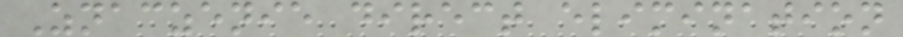Znaczenie direct elimination
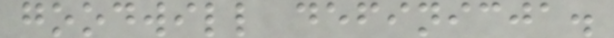goodwill definicja.
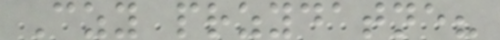Czy przydatne?
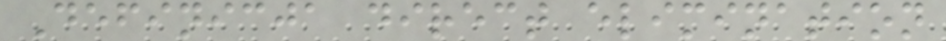Definicja direct elimination
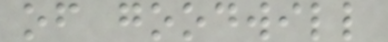of goodwill
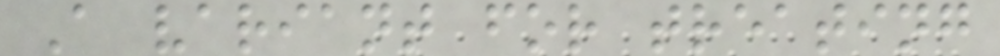A variant for treating
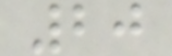20
